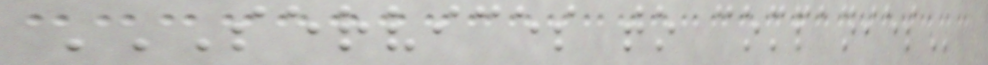SERVICES TO COMPANIES
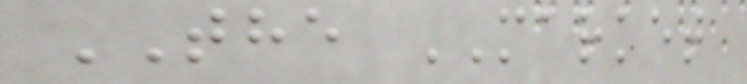THE MARKET
